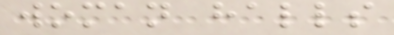woman halls
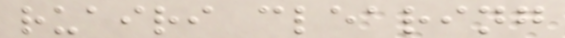ruairi clearing
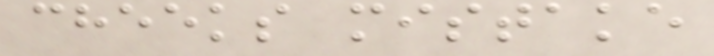cheeks mistake
